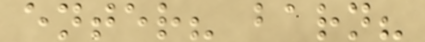enter? barn?
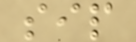sip
